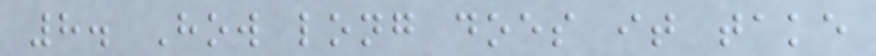8. How long does it take
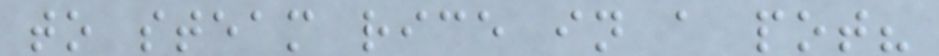to steam rice in a pot?
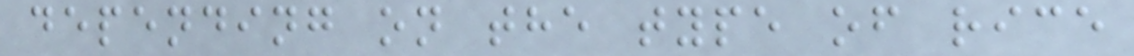depending on the type of rice
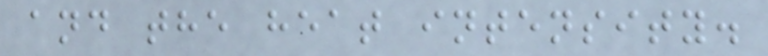and the heat intensity.
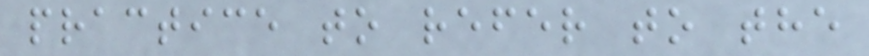practice to refer to the
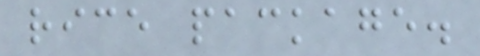rice package.
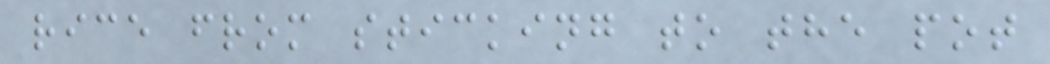rice from sticking to the pot
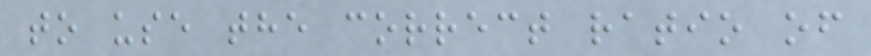to use the correct ratio of
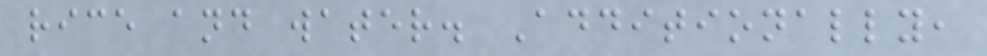rice and water. Additionally,
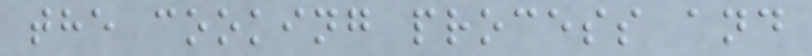the cooking process and
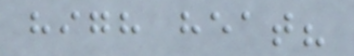high heat?
